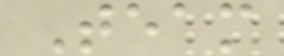Team
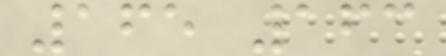165 163
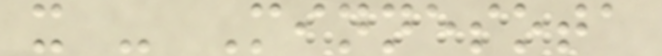x - Minnesota
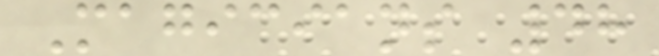Magicians 48
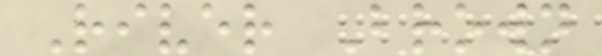River Brown
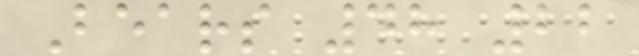Bears 48 22
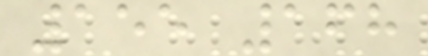155 168
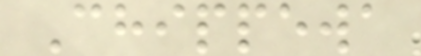Chippewa
